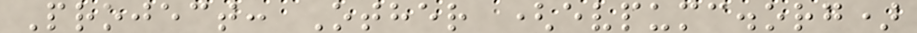Project: Other (evpumc.org)
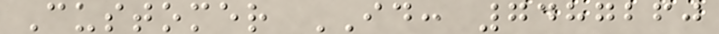Customer ID: 7487260
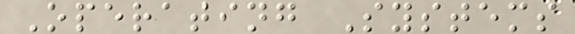Operating Systems
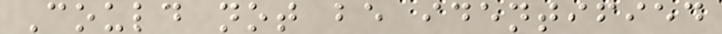Could not be identified
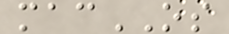macOS
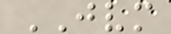JVM
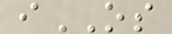iOS
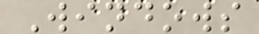Windows
